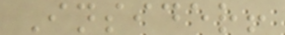Insider!
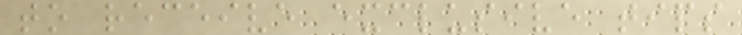to receive exclusive tips
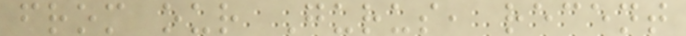from our Gurus, recent
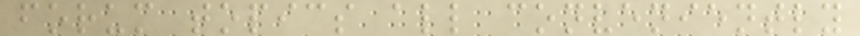forum topics all conveniently
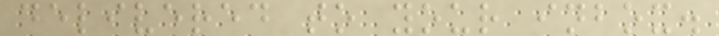delivered to your inbox.
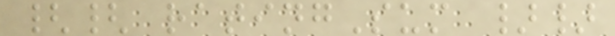{{ ratingSum }}
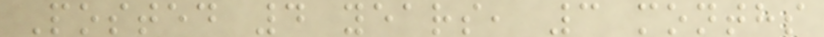Posted 4 years, 3 months
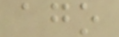ago
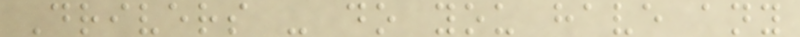Drivers - do you have any
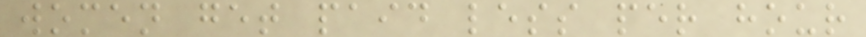women get paid less per hour
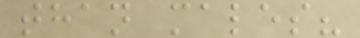than males?
